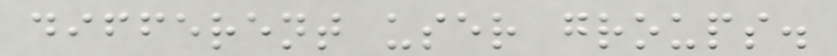different user groups.
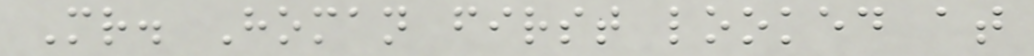Mr. Homan first looked at
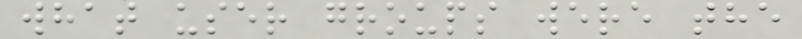what user groups were the
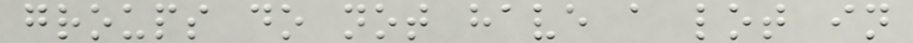groups do not have a lot in
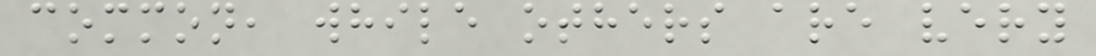common, while others are very
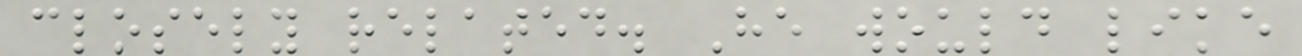closely related. He would like
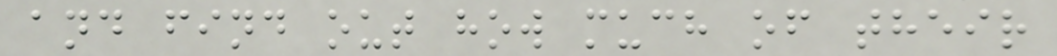and find out how much of their
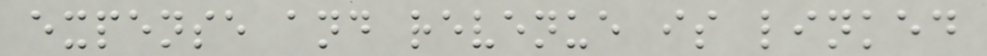expense and revenue is linked
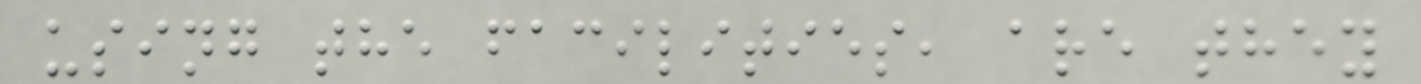using the facilities, are they
